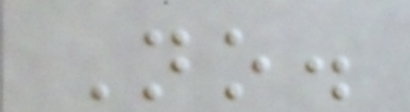No.
